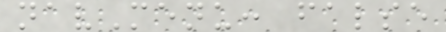navMenu: false
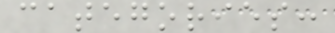categories:
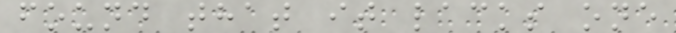found that it lacks one
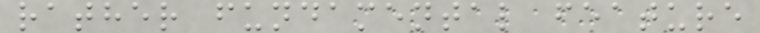rather fundamental feature
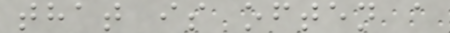that is often a
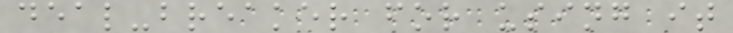deal-breaker for using it
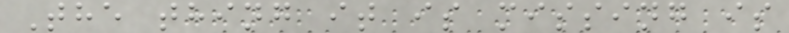The thing it is missing is
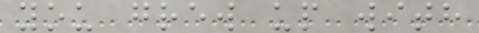you grew up with
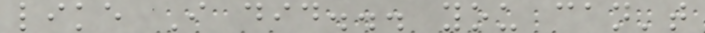like I did... you can't
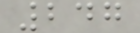247
